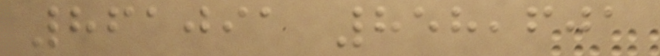861091 858,601
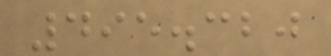495.320
